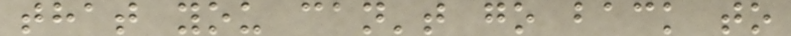that you can't go back to
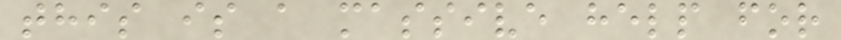this is a massive help for
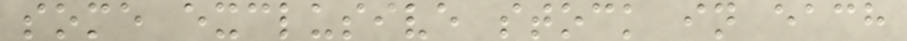some exclusive stock in each
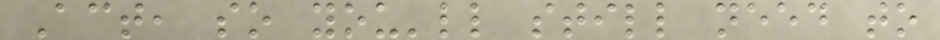Act, so you'll still need to
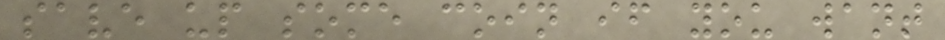save up some coin if you want
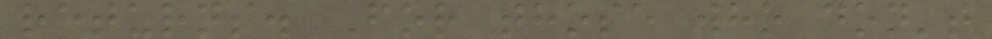returns. For those who don't
